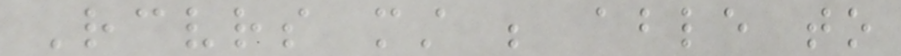Receivers must be able to
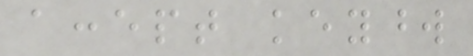accept keyword
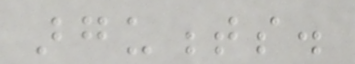arguments.
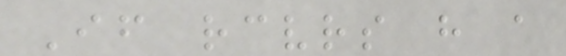If receivers have a
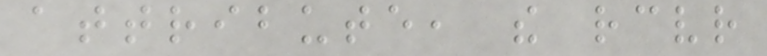attribute, the receiver
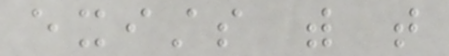exists with that
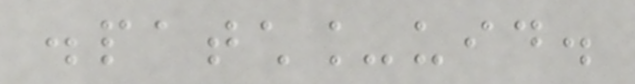dispatch_uid.
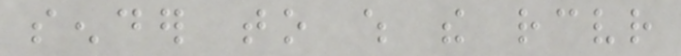sender to which the receiver
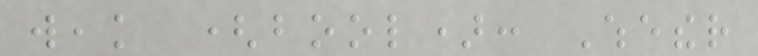weak (bool): Whether
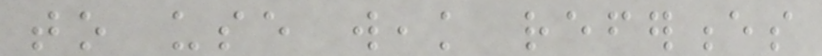to use weak references
